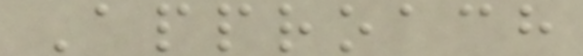Approach
